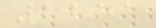1251
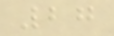27
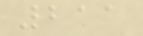211
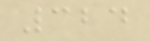324
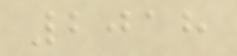2018
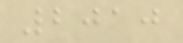2010
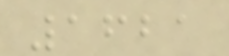1621
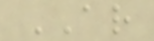AR
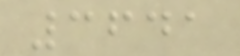3641
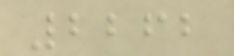2262
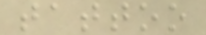tattoo
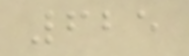625
